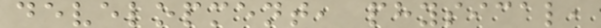development, physical,
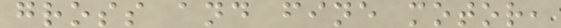gross and fine motor,
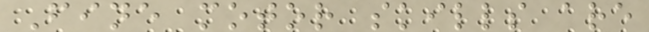Fine motor skills are
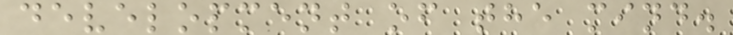development of the mind.
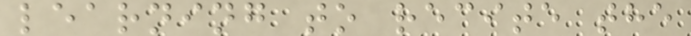learning to recite the
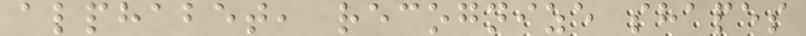alphabet, recognize shapes
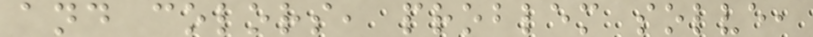and colors, problem solve,
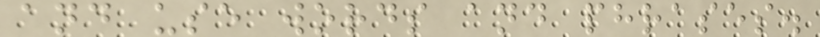and use words and phrases.
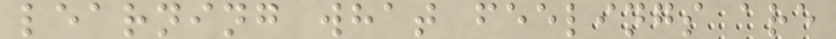learning what feelings are
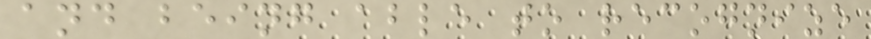and being able to recognize
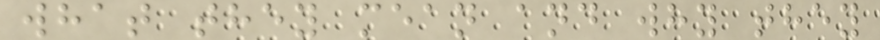what they mean and why they
